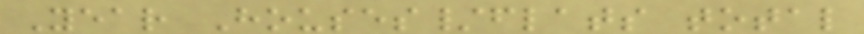Year Houses/flats total
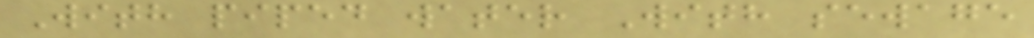With piped water With sewage
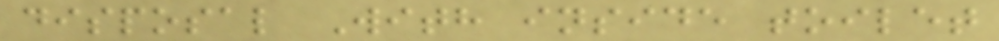disposal With inside toilet
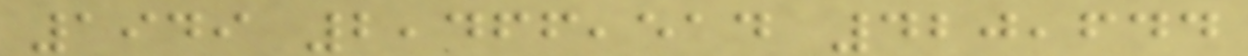1949 2,466,514 420,644
